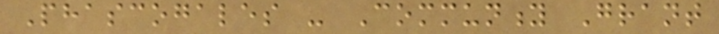Phascogales - Community Grant
